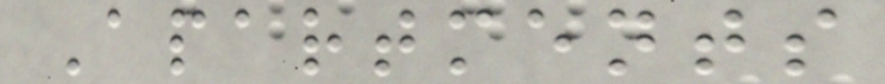Apartments
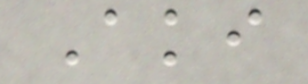Aki
